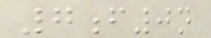7f0n
